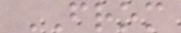FROM
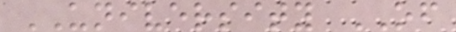UNIVERSITY OF
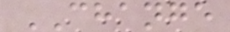CHANGE
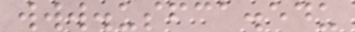www.usfca.edu
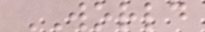WORLD
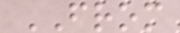FROM
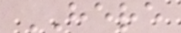HERE
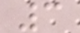3
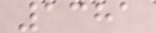1381
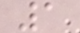1
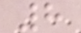8
